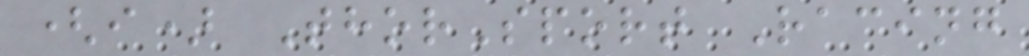(i) ThorSport Racing
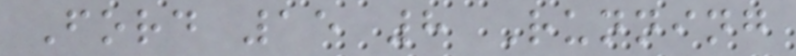Ford 15 8 Running
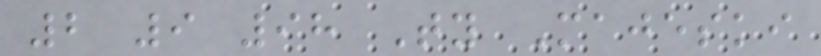2 9 98 Ty Majeski
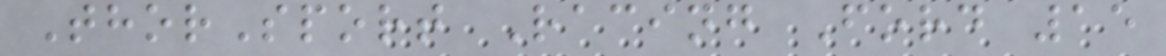ThorSport Racing Ford 15
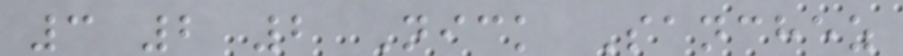3 2 2 Nick Sanchez
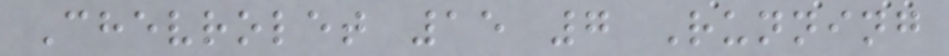Chevrolet 15 7 Running
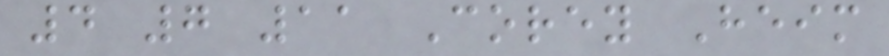4 7 11 Corey Heim
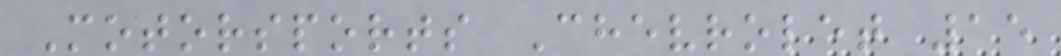Motorsports Chevrolet 15
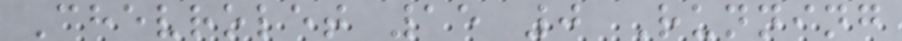Chevrolet 15 0 Running
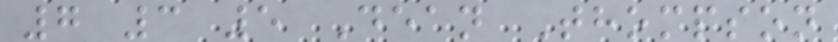7 3 5 Dean Thompson
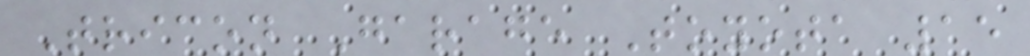Tricon Garage Toyota 15
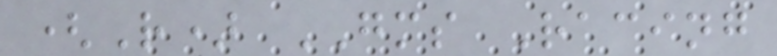(R) GMS Racing
